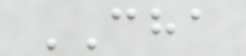CHA
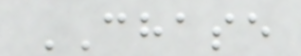CHASE
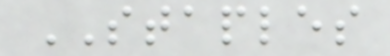STAPLES
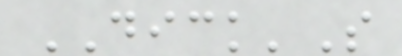DICK'S
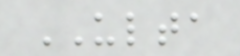ULTA
